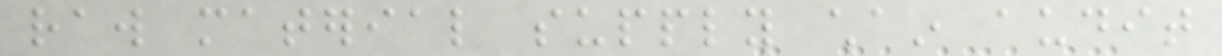raw material supply chain audit
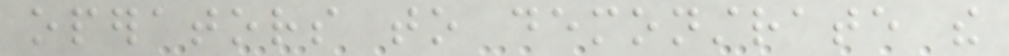operators to demonstrate the
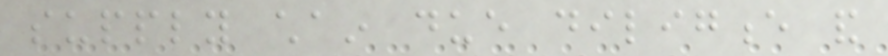supply chain due diligence and
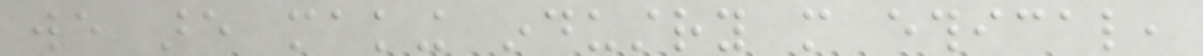we are making industry more ethical,
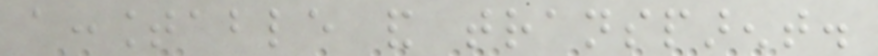accountable and transparent.
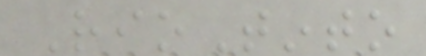RioTinto
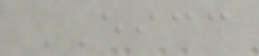EICC
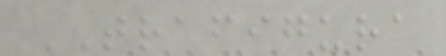TRAFIGURA
